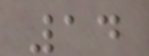14
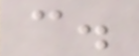c.
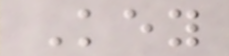Key
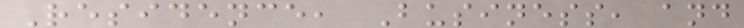Residence, Business, and
